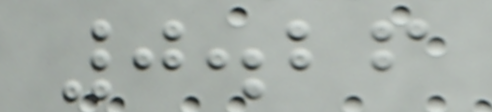0.26
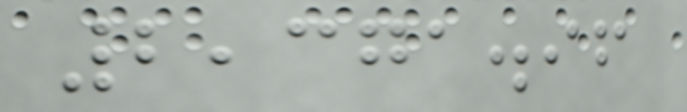2,371.96
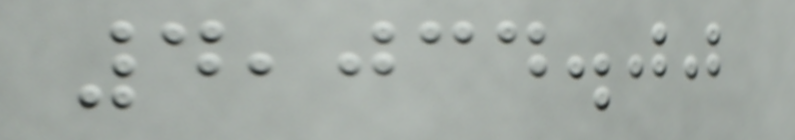4,034.00
